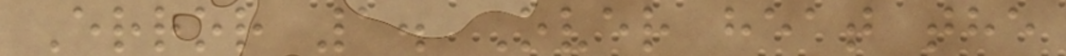Error 1. Over heat the
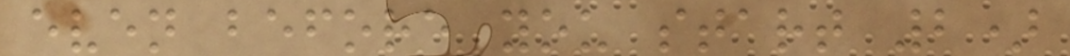even before you start 2)
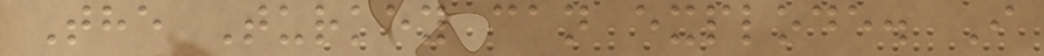The Turkey can explode. I
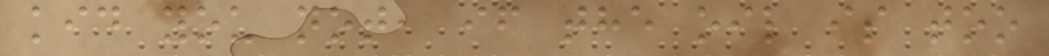kid you not, if the oil is too
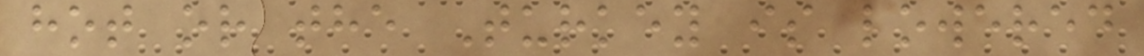hot or the Turkey is lowered
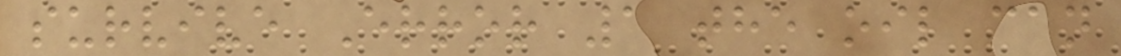survive Error 1 the oil can
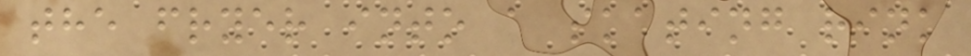the fryer into a skating rink
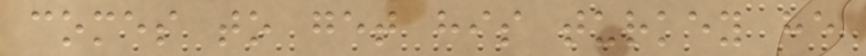comes to get his turkey he
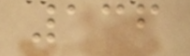136
